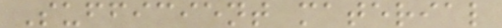Sufficient material
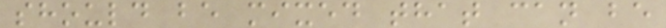should be mixed that can be
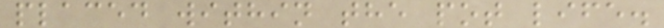placed within the pot life.
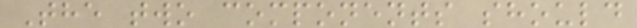The two components should
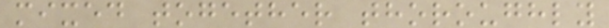mixed together thoroughly
